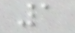1
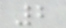2
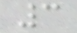3
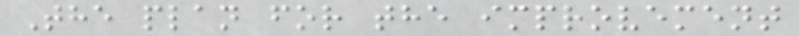The plan for the improvement
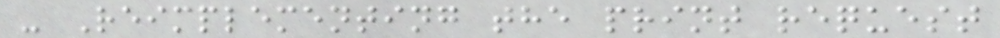- Reimplementing the print request
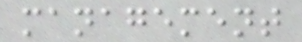management
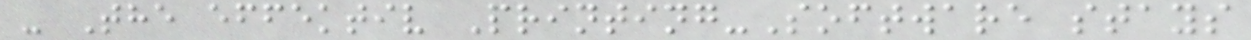- The effektiv Printing-Software stays
